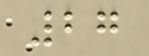27
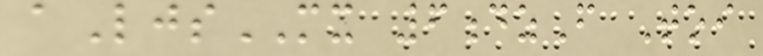aLjsMX 6dzF Toi
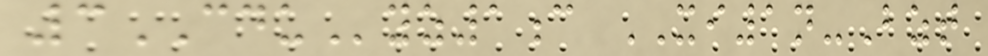3CDUyz1c XI1n-Bzt
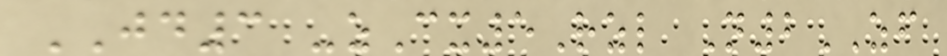JD3 -zCx5Rzl N2ZF
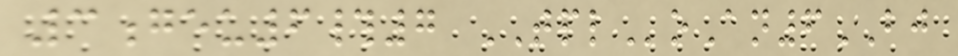3geu6#7 TPLoAn6BJ
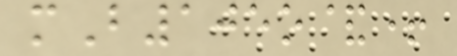mB105o&+
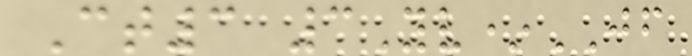Ct3 3Yv*JF
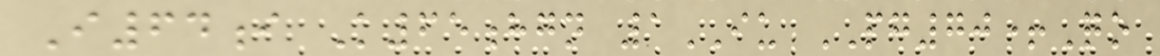I64i K65hgn 1IU PG70+Qo
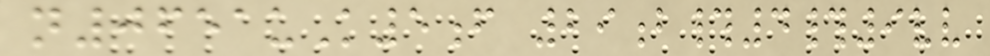n0651uK5f 29b#4#9vv
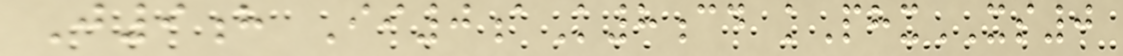J9h Ii0aK8cd kPhxXS0
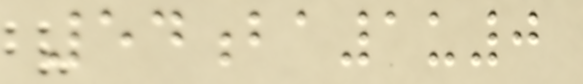54ba1u0
